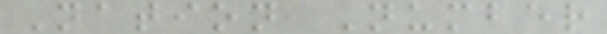Nation Number
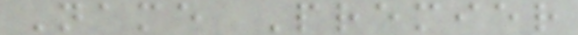Name Premier
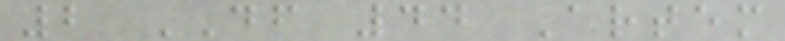2 DF 44 Artem
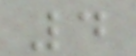4
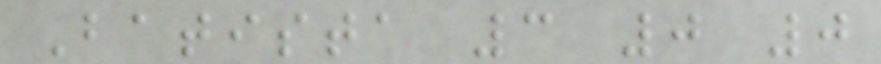Batista 3 0 0
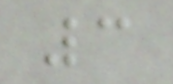3
